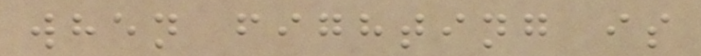when fighting is
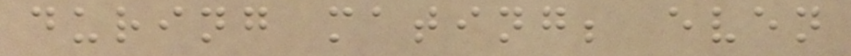during mating; even
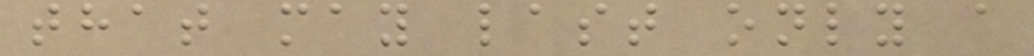that may last only a
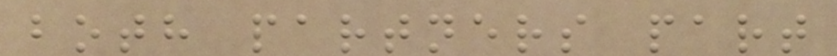both partners part
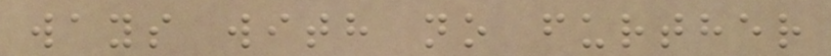ways with no further
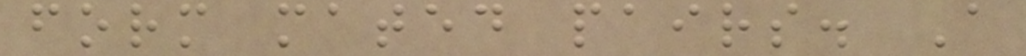form mated pairs. A
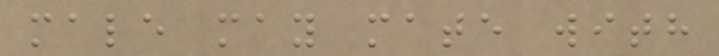male may mate with
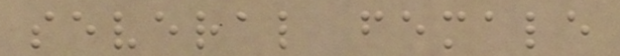several female
